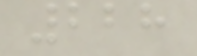228
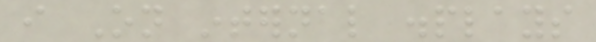i On internal displays
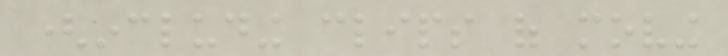(including clips of moving
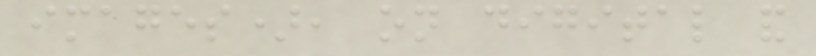images), on digital and
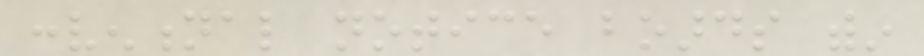conventional notice boards within
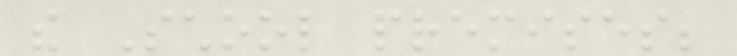the School premises;
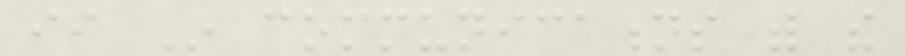ii In communications with the
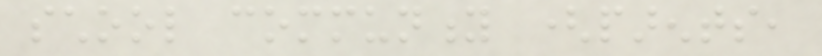school community (parents,
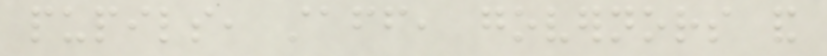pupils, staff, governors and
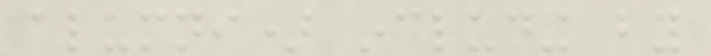alumni) including by
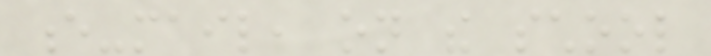e-mail, on the school
